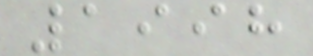1998
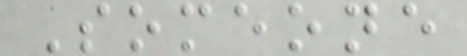Someone
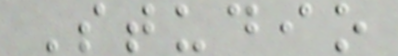Studio
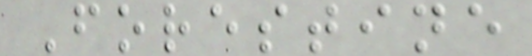Forestine
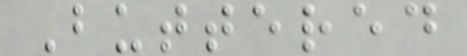Buttered
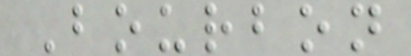Bourbon
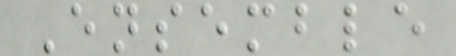Ensemble
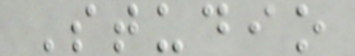Studio
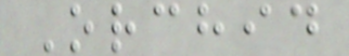Orchid
